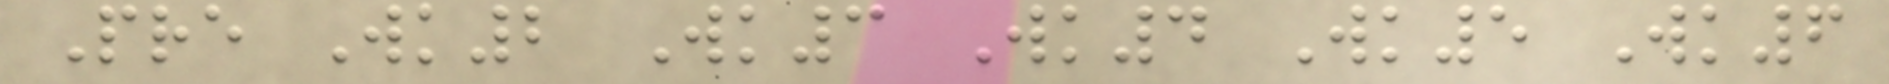Pre Wk2 Wk3 Wk4 Wk5 Wk6
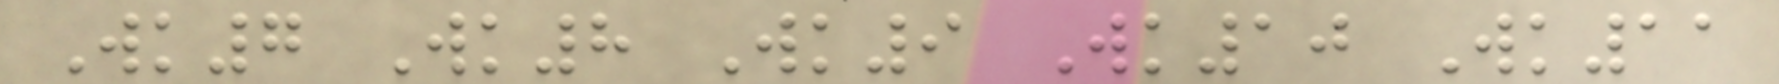Wk7 Wk8 Wk9 Wk10 Wk11
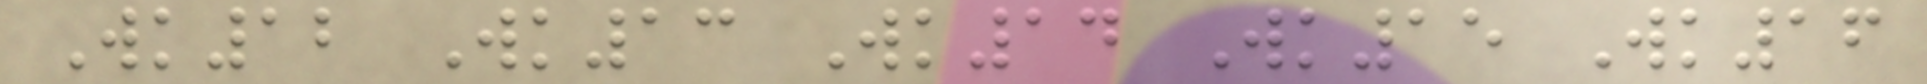Wk12 Wk13 Wk14 Wk15 Wk16
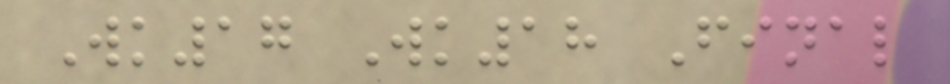Wk17 Wk18 Final
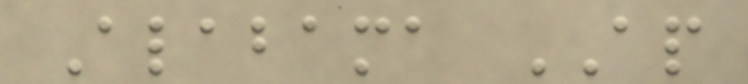Alabama AP
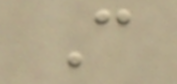C
